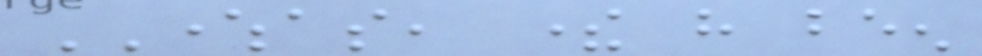WHEREAS, there have been
